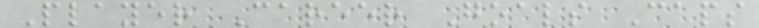Player Career Goals Caps
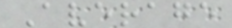Average
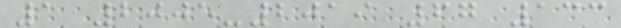1 2005-2019 67 133
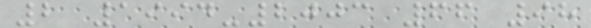2 1994-2003 66 98
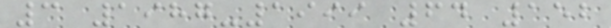3 1987-1999 64 152
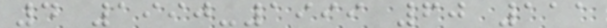4 1990-1999 60 111
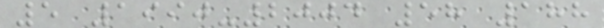5 1990-2004 58 188
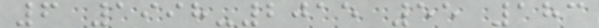6 1998-2015 55 183
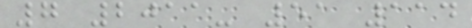7 2011- 51 114
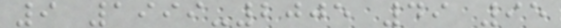9 1999-2005 49 95
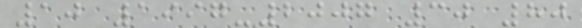10 1997-2007 30 80
